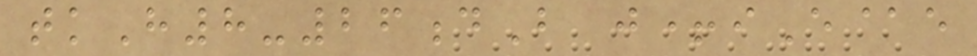tkH8-26dB j+iE@e
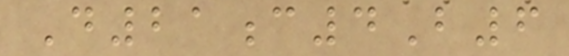D21c4B6
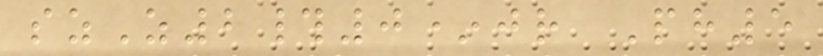szZ2#0*jr Ph5
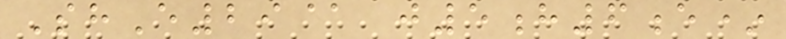ShE29@ j5h6e*
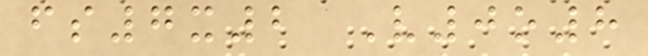fs7x2 V0o8
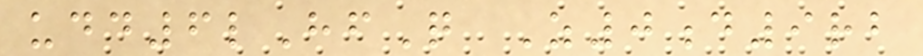udd6lHfQ Z0d9rb
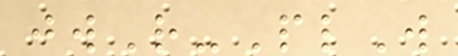jwR-PlW
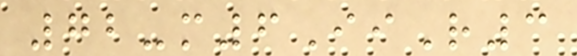72-m6IiR3
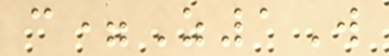c=Z1W
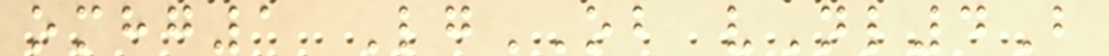omhg1 LgOB vNl4B
